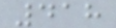418
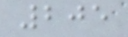205
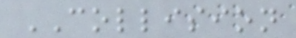COLLISION
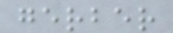gerber
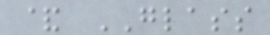& GLASS
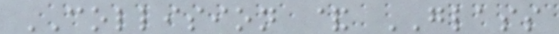COLLISION & GLASS
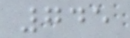745
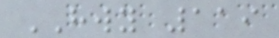HWY 119
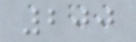200
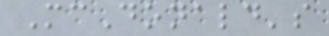McDonald's
